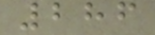286
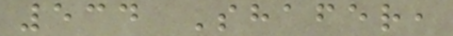534 Shafer,
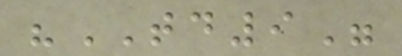"TD9"
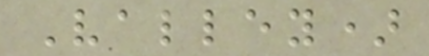Valley)
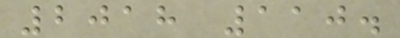2018 110.
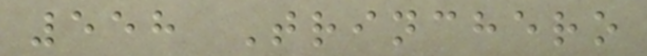558 Trinchero
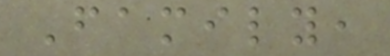Family,
